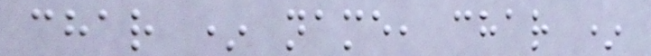char * name, char *
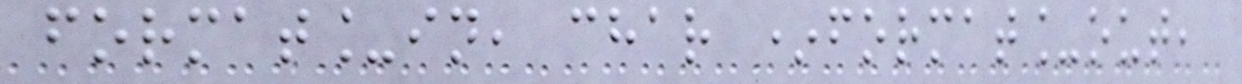format_in, char *format_out,
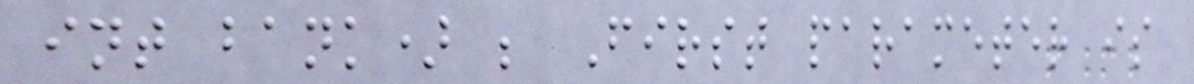int bank) ; First parameter is
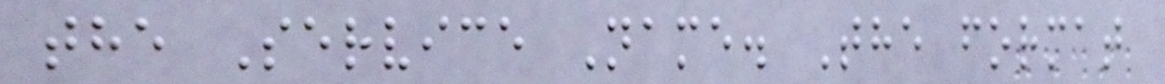the Service Name. The format
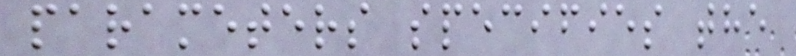parameters specifies the
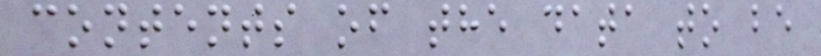contents of the data to be
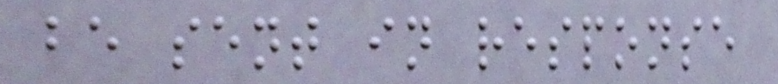be sent in response
